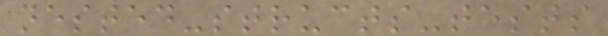nested-structs-tests
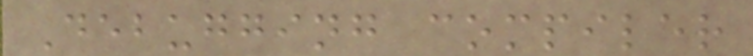Debugging compiler
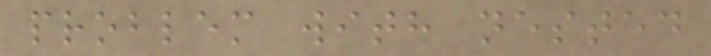problem with nested
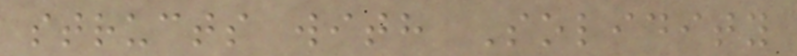structs with Solidity
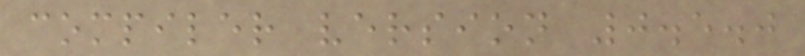compiler version 0.5.0
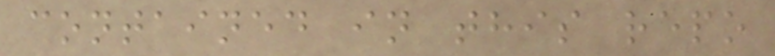contained in this repo
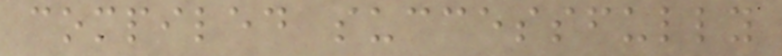compiled successfully
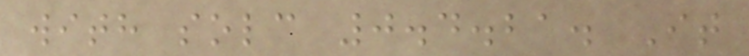with solc 0.4.21. It
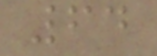64
